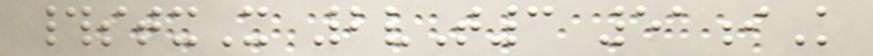#stxX 2vT3 51iK
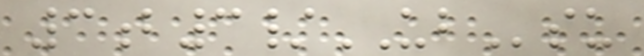3b3/UBsu
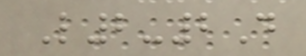L2-2D
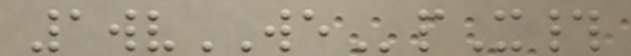1wvWEpX#
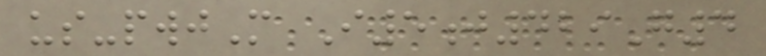us-pwjM I5j429G4
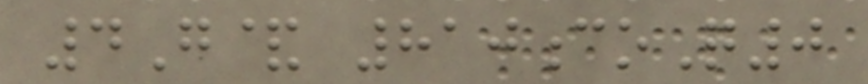4G& 810coQ0
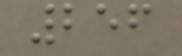256
